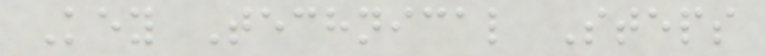Key Technical Steps
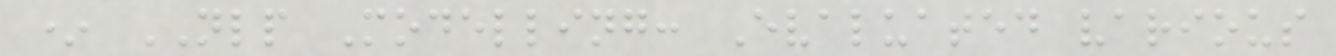* NLP Modelling: Evaluated various
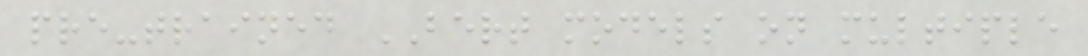pre-trained BERT models on multiple
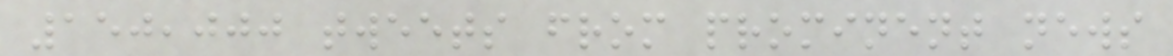150,000 tweets from prominent news
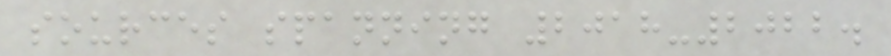sources spanning 2018-2022.
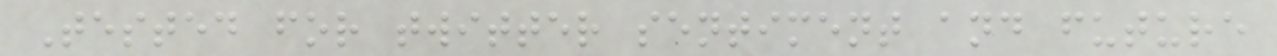Tested for twitter sentiment and future
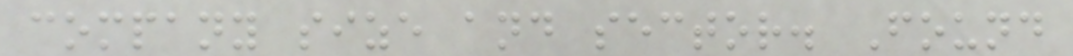company size and sector. Found
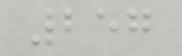257
